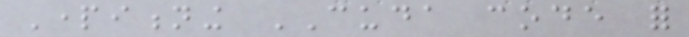Partitioning CUDA code for
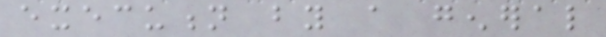execution by a general
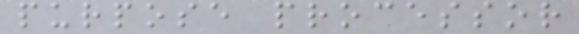purpose processor
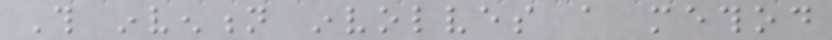This invention involves a method
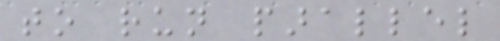to run parallel
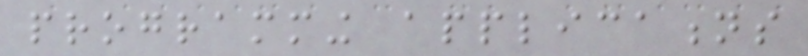programming applications
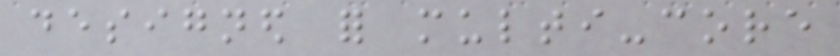designed for multi-core
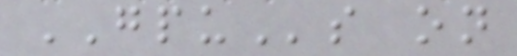GPUs on
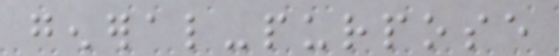general-purpose
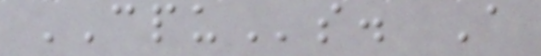CPUs. A
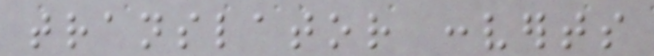translator converts
